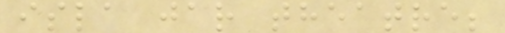isla jar theatre;
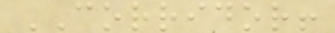CORRIDOR!
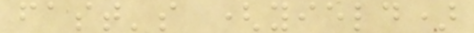fast's (yield)
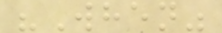"When"
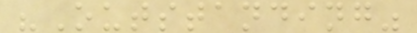"Outstanding"
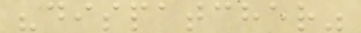"dispatcher"
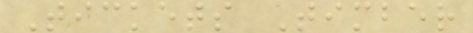Tickets Timber
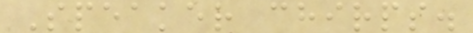Speaker chirps.
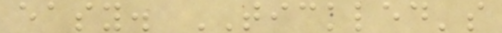easy. TICKLED's
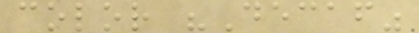color "Decaf"
